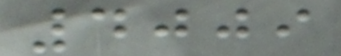4009
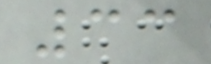33
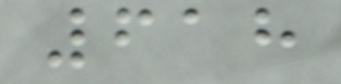618
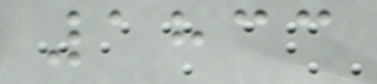1833
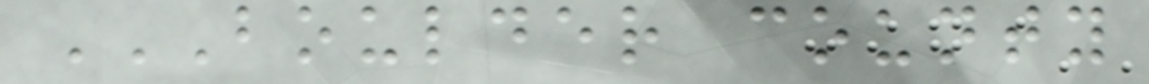BOULDER COUNTY
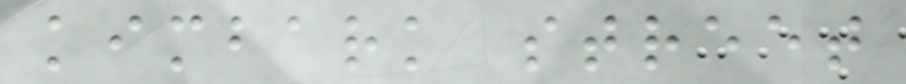kimbark street
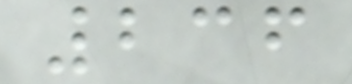236
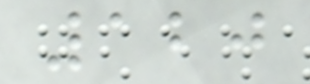120
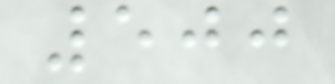500
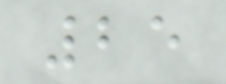25
